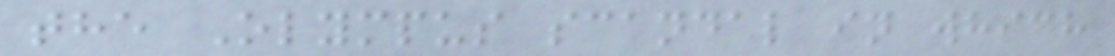the Olympus scandal in which
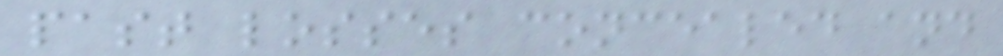past losses concealed and
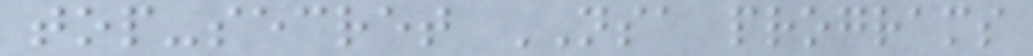top-secret NSA programs
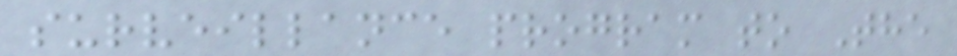surveillance program to The
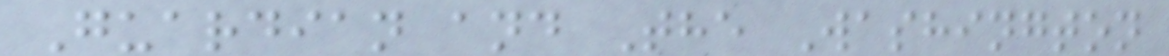Guardian and The Washington
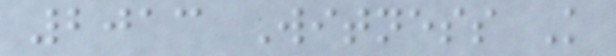2013 Witness K
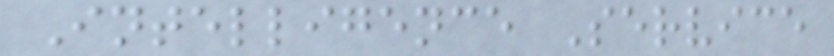Intelligence Service
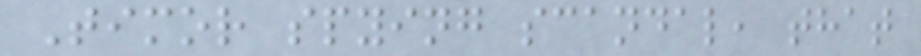Timor spying scandal, that
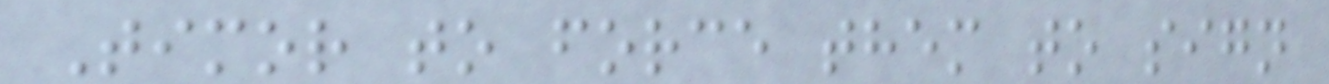Timor to force them to sign
